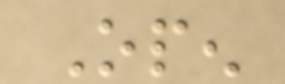Open
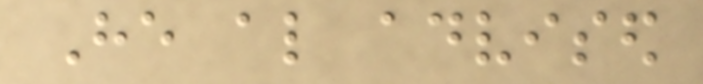He also advised
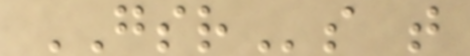GSRs that
